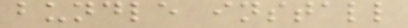bundle install
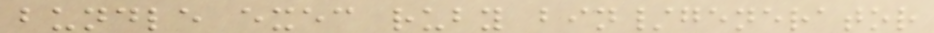bundle exec ruby bin/generator
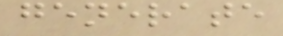generate
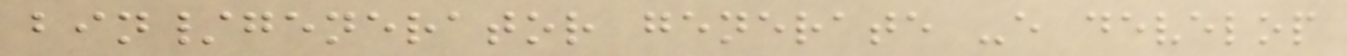bin/generator generate -e develop
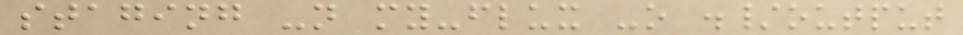staging -n my-flux -o ./output
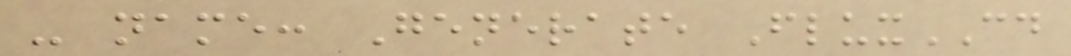- name: Generate FluxCD
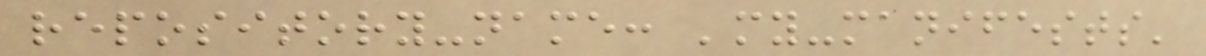repository-name: 'my-manifests'
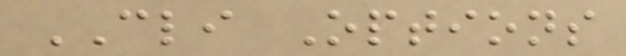CLI Options
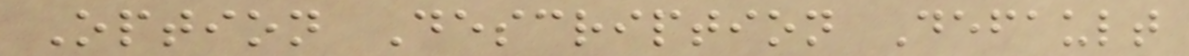Option Description Default
